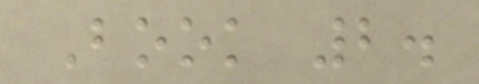Book 2.
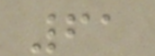61
